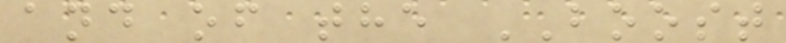and of the BOOST
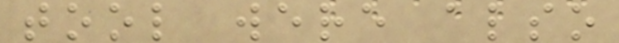tool were also
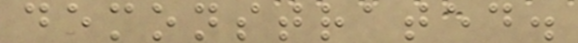demonstrated.
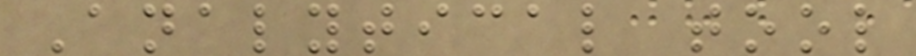Analytical tool
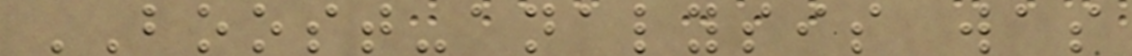BOOST-analysis was
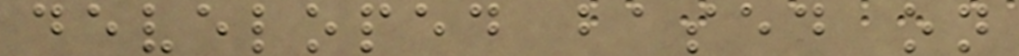developed based on
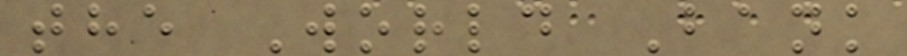the World Bank
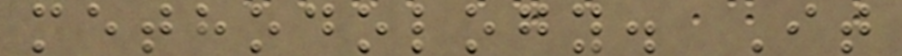methodology. It
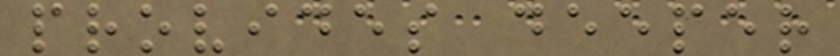provides deeper
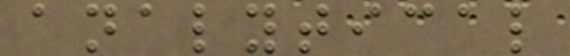analytical
